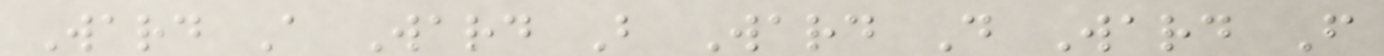Ward A Ward B Ward D Ward F
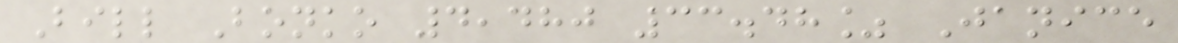Bill Bonko 4,480 33.48% Janice
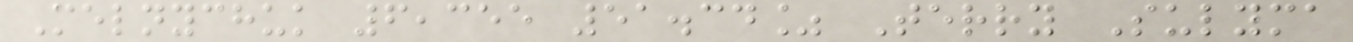Melnychuk 6,355 51.34% Terry Sulyma
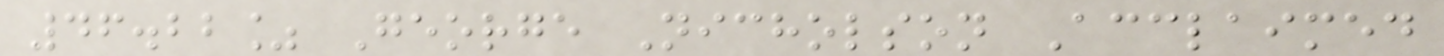46.22% George Nicholson Acclaimed
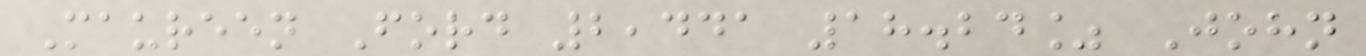Maureen Ford 2,441 18.24% John
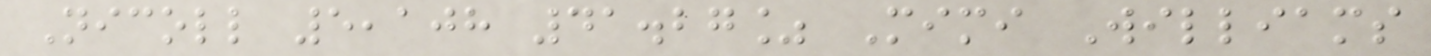Nicoll 5,108 41.27% Mimi Williams
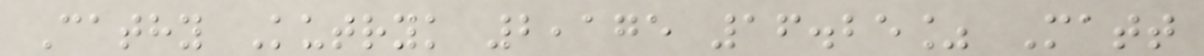Cathy Kutryk 2,175 16.25% Matt
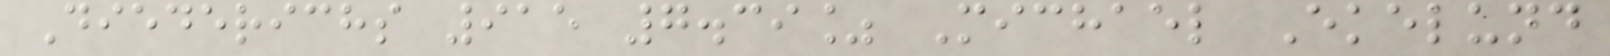Diederichs 915 7.39% Michael Ekelund
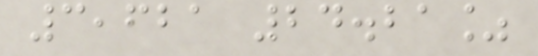3,621 24.21%
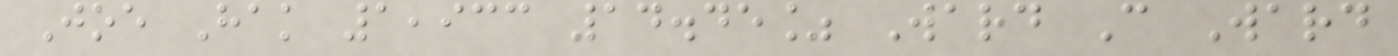Joe Hak 1,933 14.45% Ward C Ward
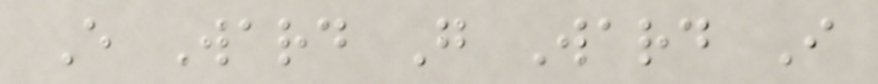E Ward G Ward I
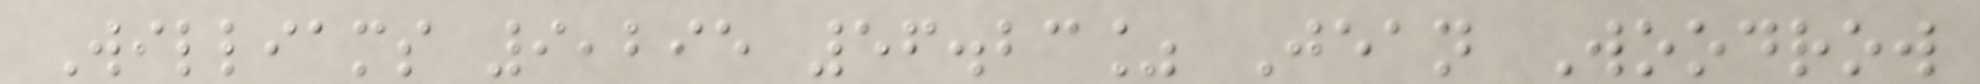Williams 9,295 56.23% Jean Woodrow
